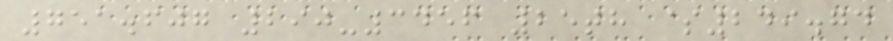751.607 290-3456 25th $249.74
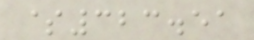$323.51
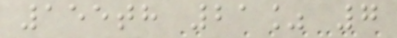155th 21% 7
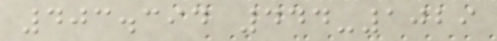403.394 444-1029
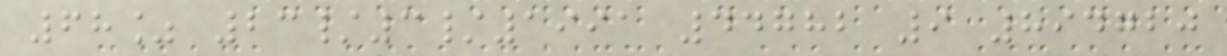68% 23/3/1991 44782 9 894720
